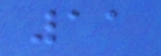11
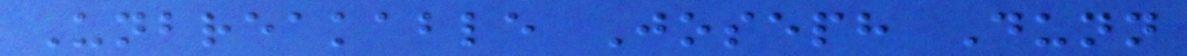Unbreakable Joseph Dunn
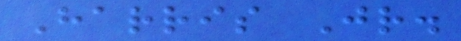Harris Jr.
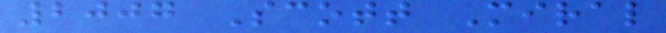2007 Scott Miral
